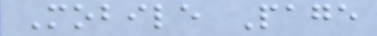Mobile Page
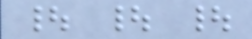| | |
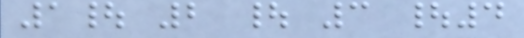1| 2 | 3 |4
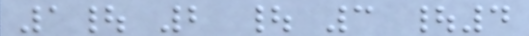1| 2 | 3 |4
